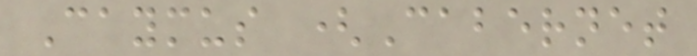Caymus (Cabernet
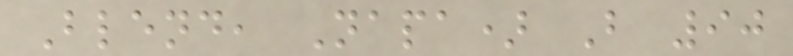Blend, Napa) B 90
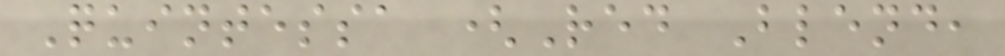Quintessa (Red Blend,
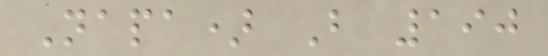Napa) B 190
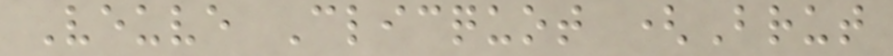Veuve Clicquot (Brut
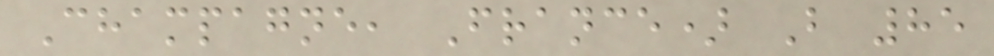Champagne, France) B 85
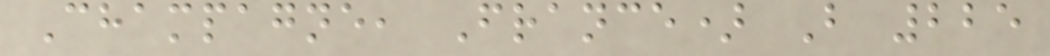Champagne, France) B 225
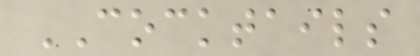COCKTAILS
